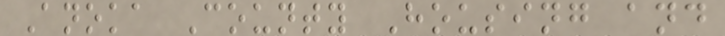Anoka County Housing and
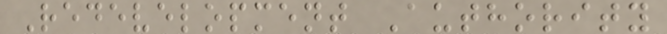Redevelopment Authority
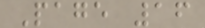Page 16
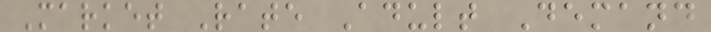Market Rate Adult Demand
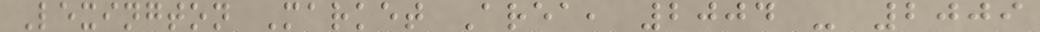Lexington Market Area, 2004 - 2009
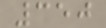350
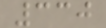330
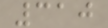310
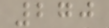270
